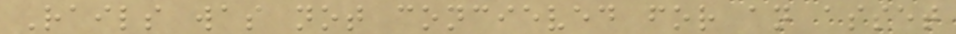Rails was not concieved for an asset
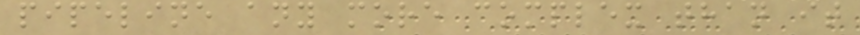pipeline any more complex than it
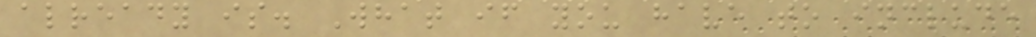already is. What if you have to include
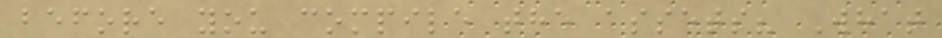before you compile the assets? What
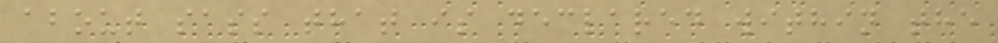about sass that is declared within the
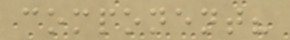component?
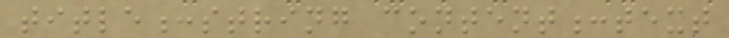title:string content:text
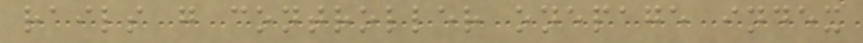rails g controller onepage index
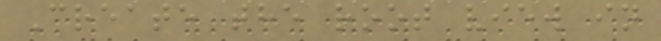Create the root view in
